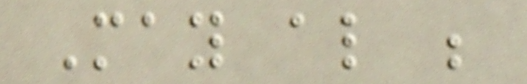May also be
